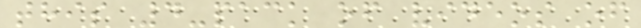this 4-pack of videos of
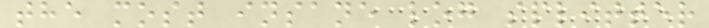the most insane log splitter
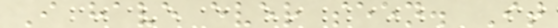I have ever seen. It
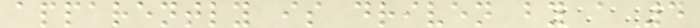apparently is driven by a 4
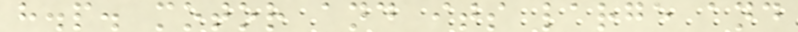h.p. motor and its large and
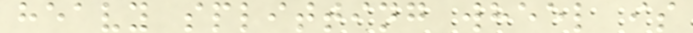heavy splitting wheel is
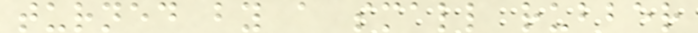turned by a small rubber
